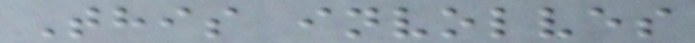This involves
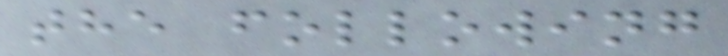the following
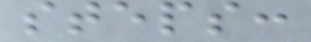steps:
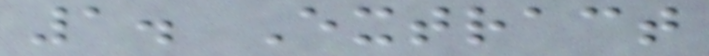1. Extract
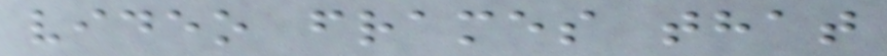video frames that
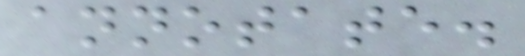annotate.
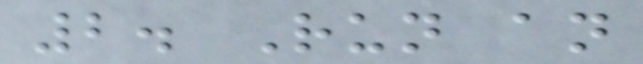2. Run an
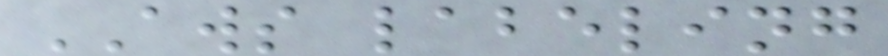AWS labeling
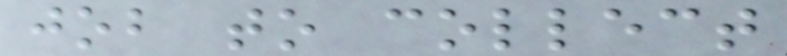job to collect
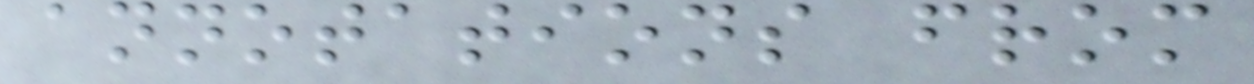annotations from
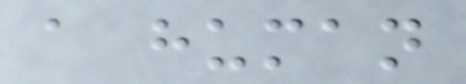a human
